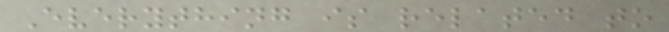Everything is related to
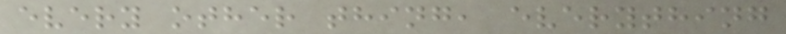every other thing, everything
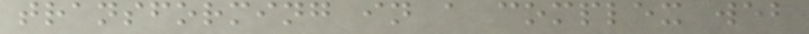transforming in a complex web
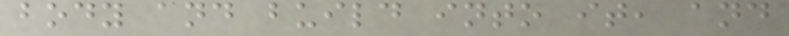body and build into it, and
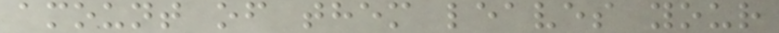amount of them leaves your
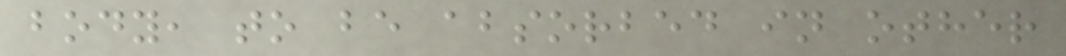body, to be absorbed in other
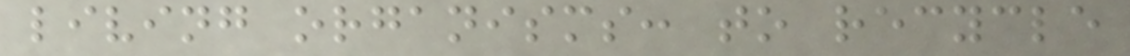living organisms: to recycle
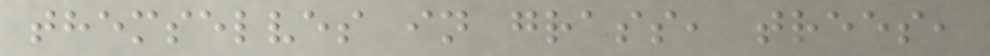themselves in grass, trees,
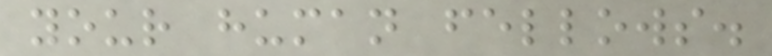your human fellows.
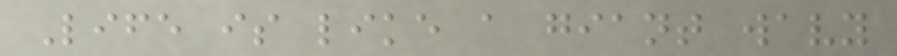Life is like a giant wavy
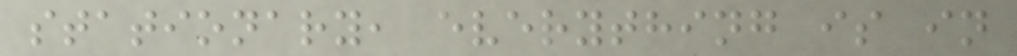stationary, everything is in
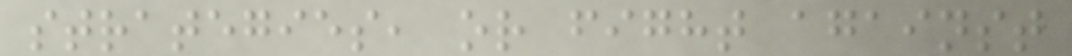strategies, or fight against
